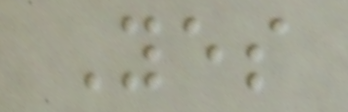Yes
